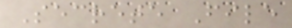Secrete File
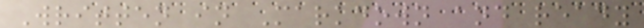Written in Markdown and ready
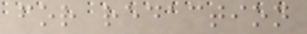for redaction
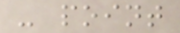- point
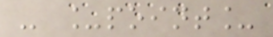- _point_
